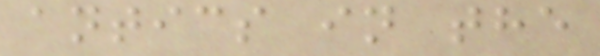antics in the
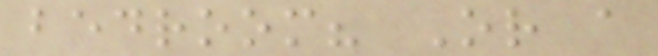bedroom? Or a
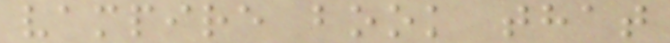vampire book that
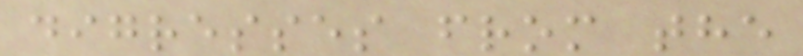digresses from the
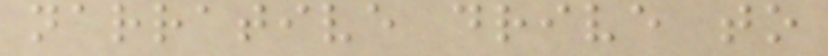narrative drive to
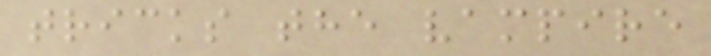tricks the vampire
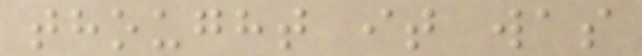thought it was
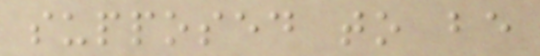supposed to be
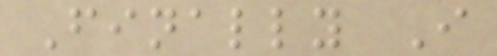Finally I
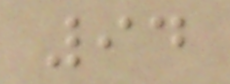94
